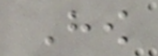How
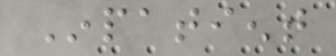Inpatient
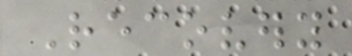Recovery
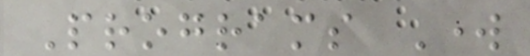Programs Work
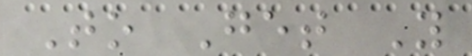To Get You
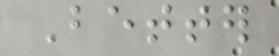Better
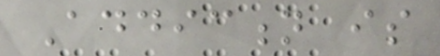Addiction is
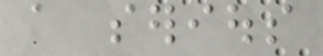a serious
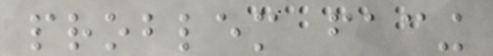problem facing
